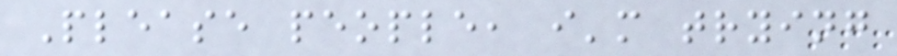Please people, i'm trying
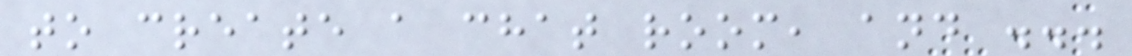to create a chat room, and ...
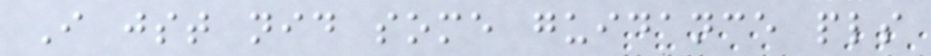I jst nid some guidance pls
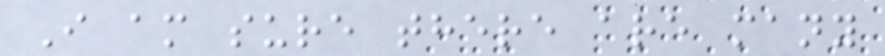I am sure there are many
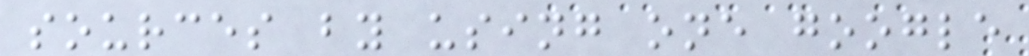sources by using one google
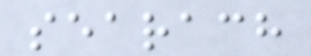searach
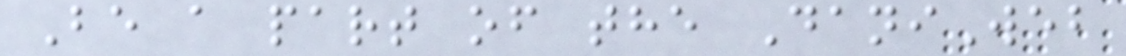Be a part of the DaniWeb
